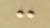:
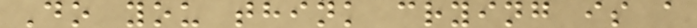Do you think crying is a
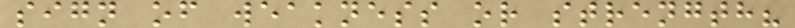sign of weakness or strength?
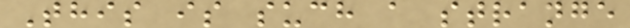This is such a strange
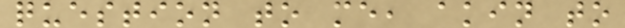question to me, akin to
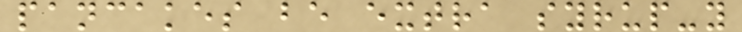pancakes be extra syrup-y
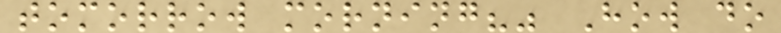tomorrow morning?" How do
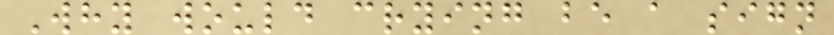Why would crying be a sign
